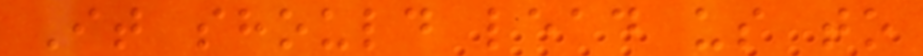It should lead us to
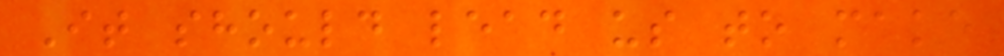It should lead us to make
